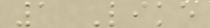1 Like
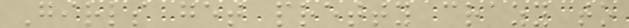Girls get pretty crazy to
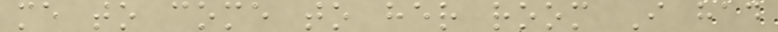me to come to her room I had
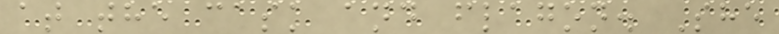at the cask and flagon. She
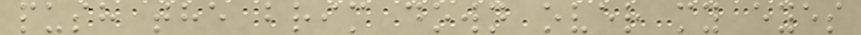push the brim down over my eyes
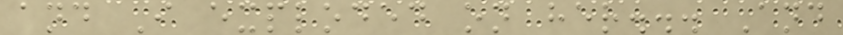and I exploded on her... And
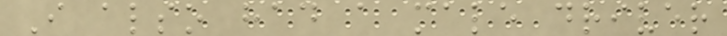I also had a male driver
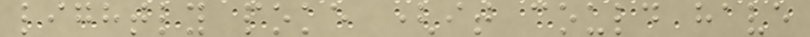lightly poke (it could have
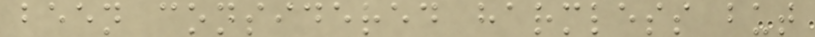been considered harmless but
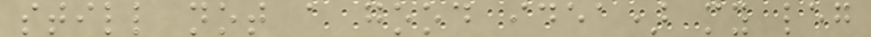still not a good idea) my leg
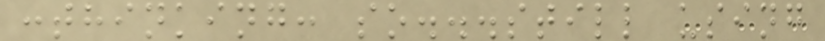:thinking: so...still using
